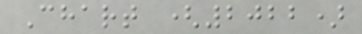Chart (2022)
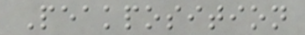Peakposition
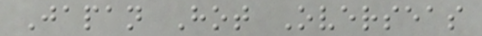Japan Hot Overseas
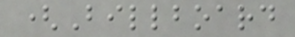(Billboard
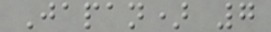Japan) 7
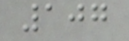107
